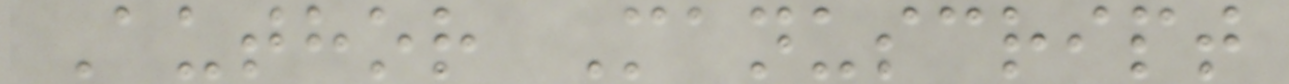Author Manuscript
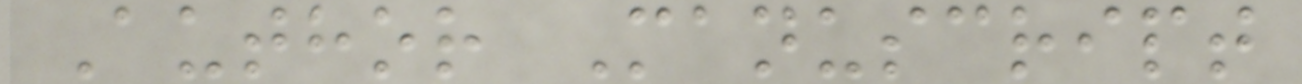Author Manuscript
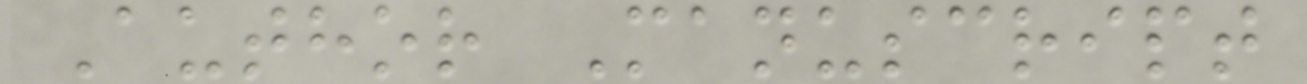Author Manuscript
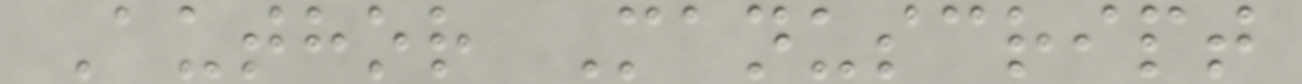Author Manuscript
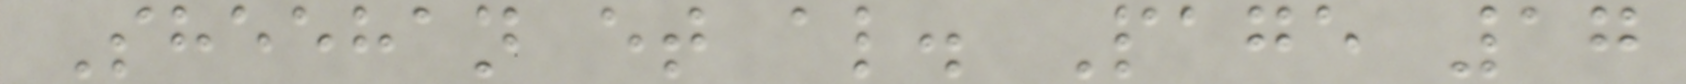Sheehan et al. Page 17
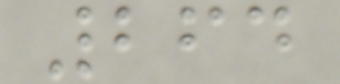264
